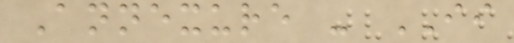Annexure - II
